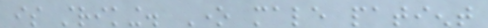is striking. One male patient
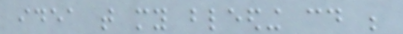idea that my bleeding could be
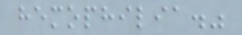hemophilia."
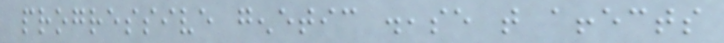progressive genetic disease that affects
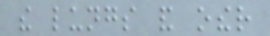the lungs and other
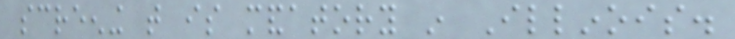screening that is mandatory in Illinois.
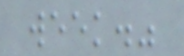week."
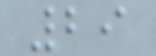29
